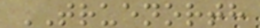TRUENORTH
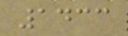1433
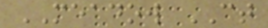MEADOW CT
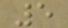5
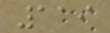119
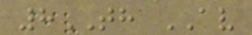8TH AV
